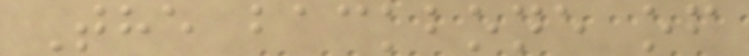The backbone of
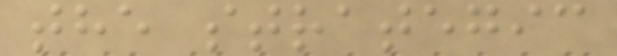the strategic
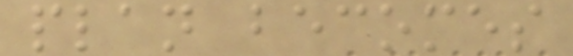plan becomes
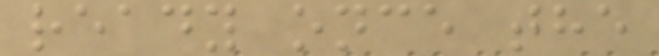ready once the
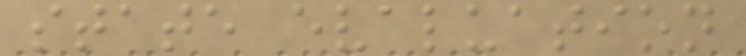state evaluation
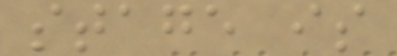stage is
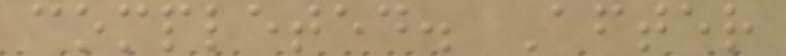completed. After
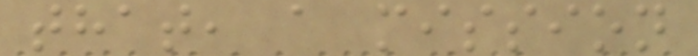that, a mission
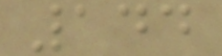144
